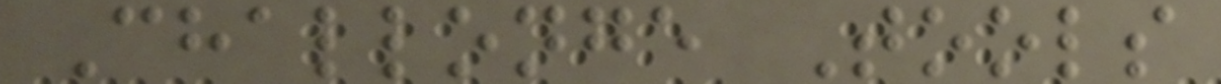Challonge Tools
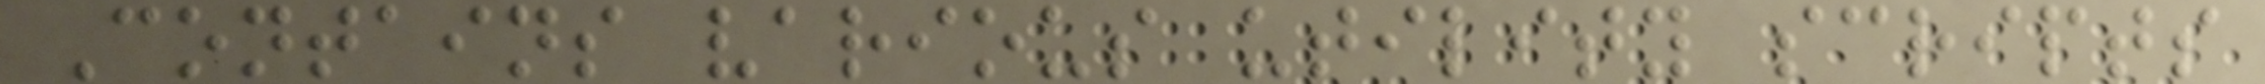Contains various utility scripts
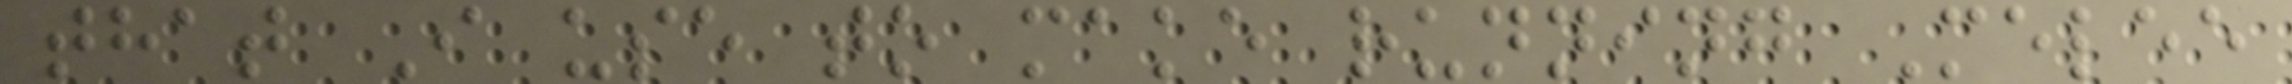that I use to make running Melee
